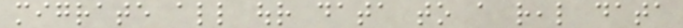migrate all our data to a real data
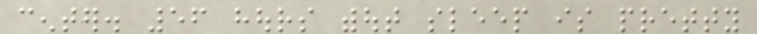center. 56 hours without sleep is pretty
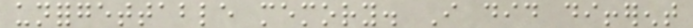unforgettable memory. I did different
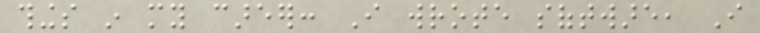things in my career: I wrote software, I
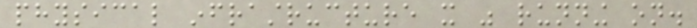physical infrastructure it was running on.
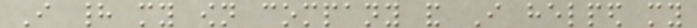I had my own company and I helped my
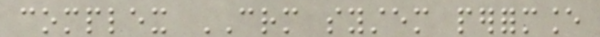complex CRM system performance
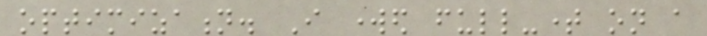optimization. I worked full-time on a
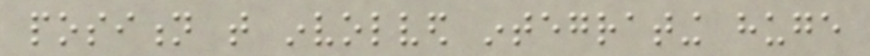position that involved integrating huge
